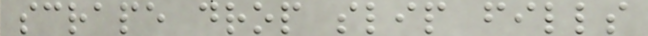scrape drop slip fills
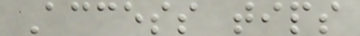Access tips
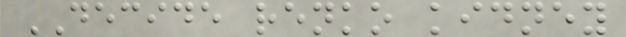DECIDE renko kidney
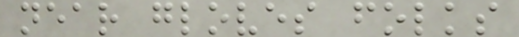near gloves folks
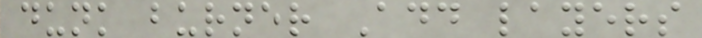dunk burner Add layers
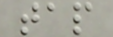tap
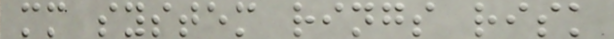mm system rings risk
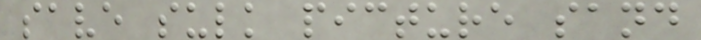save sulk picture sand
